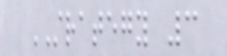STRATEGY 3
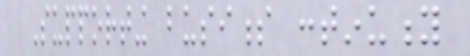Supporting business continuity
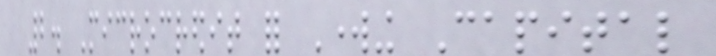2. Microcredit for Working Capital
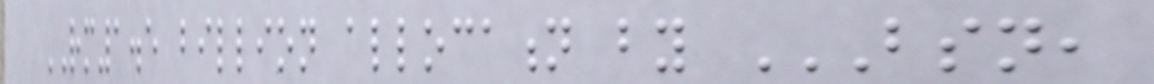RM1.5 billion allocation by BSN,
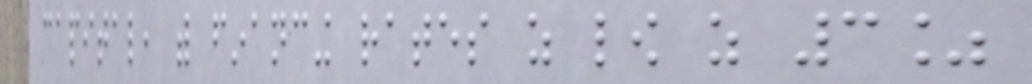capital, with financing rates as low as 3%
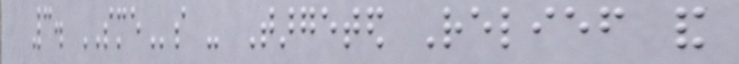3. SMEs - Targeted Relief and
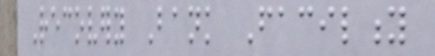Recovery Bank Facility
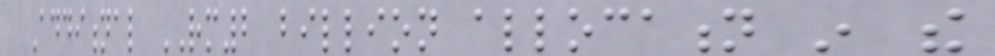Additional RM2 billion allocation in the
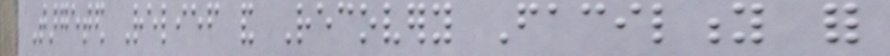Targeted Relief and Recovery Facility for
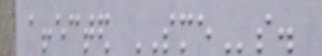affected SMEs.
